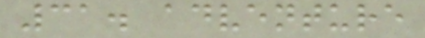31. adventure
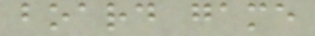board game
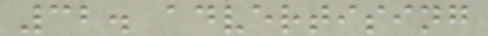32. advertising
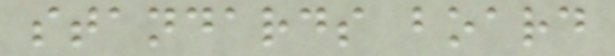standards board
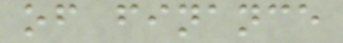of finance
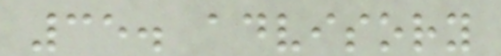35. advisory
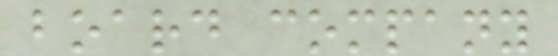board company
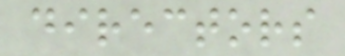directors
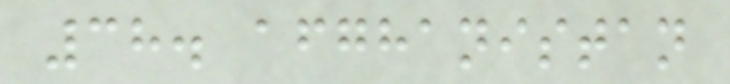38. afghanistan
